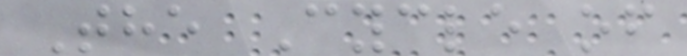The Cycle of
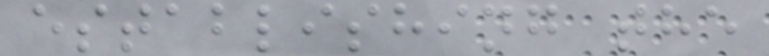establishing the
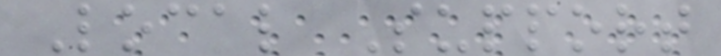Local Support
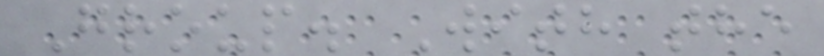Group. With the
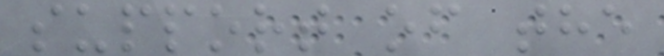support of the
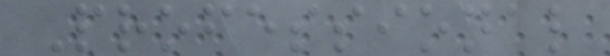Professional
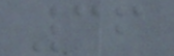36
